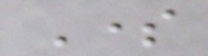Some
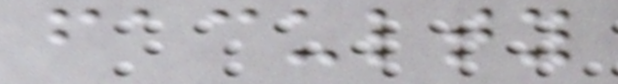faculty
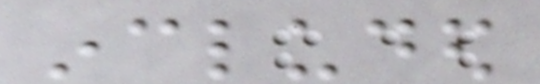included
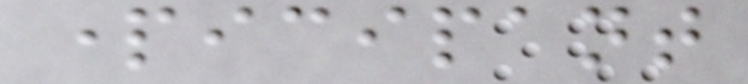participant
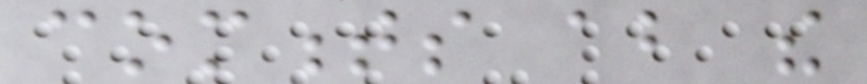comments about the
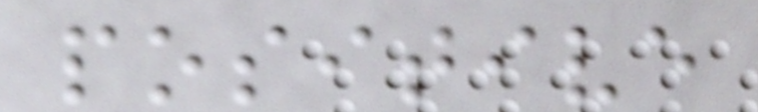positive
